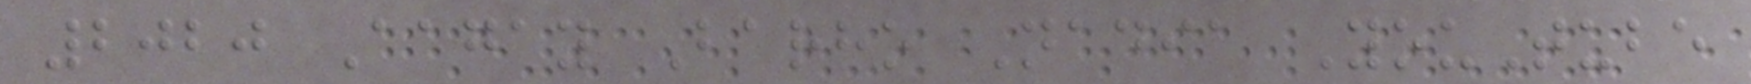2020 Aagay Barho Nadia YouTube
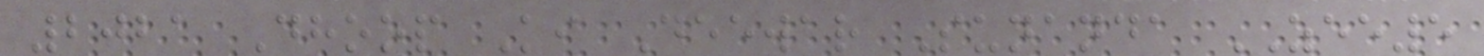2021 Dhoop Ki Deewar Sunanda ZEE5
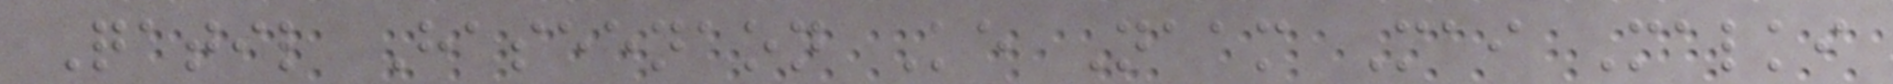Qatil Haseenaon Ke Naam Mai Malki
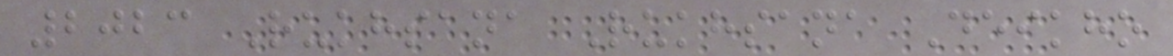2023 Rukhsana Rukhsana Deikho
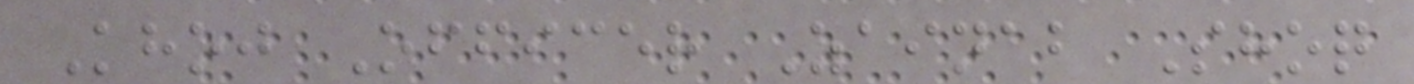Khoj Officer Zainab Shoq
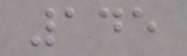145
